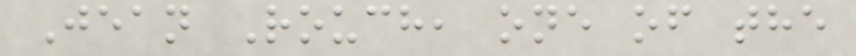Jean Rouch, one of the
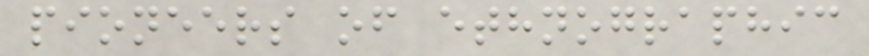pioneers of ethnographic
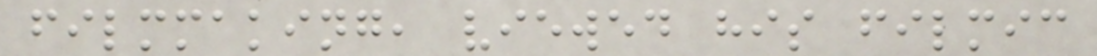filmmaking, viewed his filmic
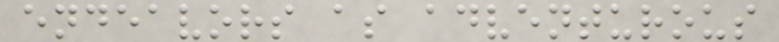endeavors as adventurous
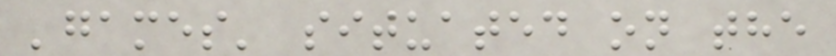'games' situated on the
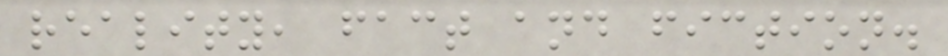reality, fact and fiction.
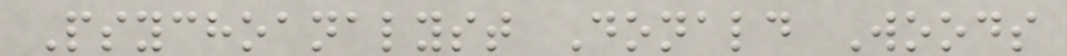Psychoanalyst Donald Woods
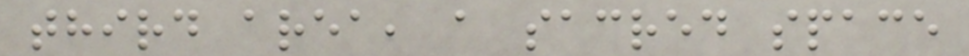third area, a sacred space
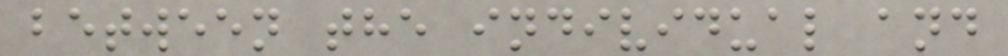between the individual and
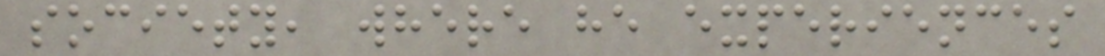society, where he experiences
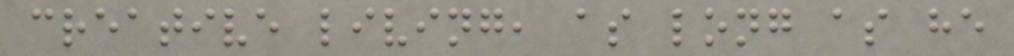creative living, as long as he
